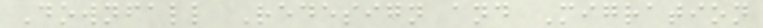Downfall Redesign and Migration
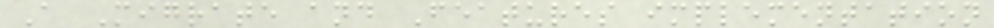A Migrate and Features implementation
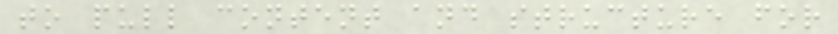to pull content and structure for
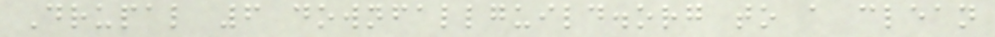Drupal 6 downfallguild.org to a clean
